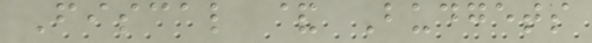Fiscal & Budgets
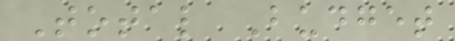Total Budget
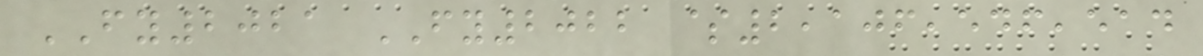FY2021 FY2022 $2,106,546,514
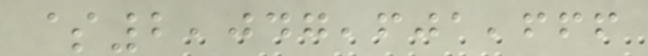$2,047,601,666
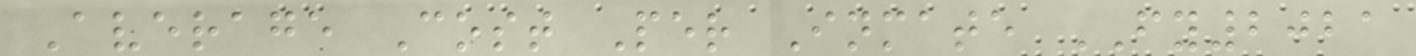Average Cost Per Inmate FY2021
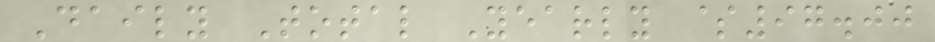Daily Total Yearly $97.00
